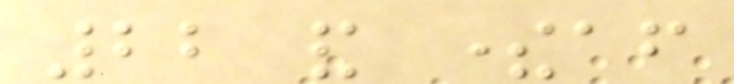22 and thereafter
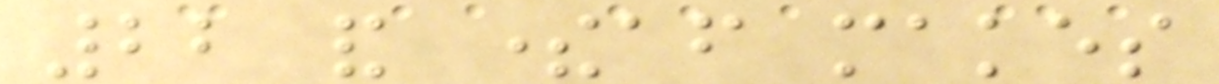22 and thereafter makes
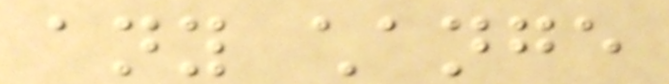any change
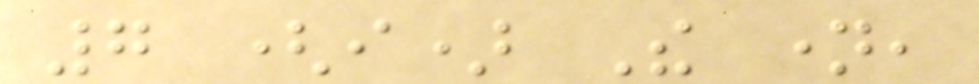7 (i) The name,
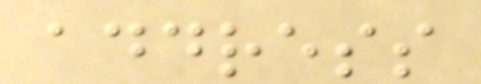address
